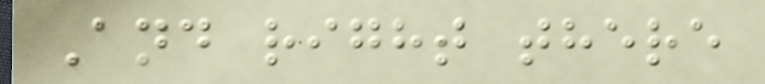And right there
